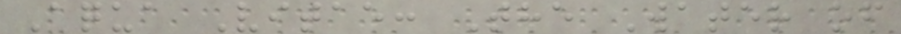Aqua Vitae: The Water of
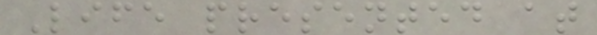Life presented at
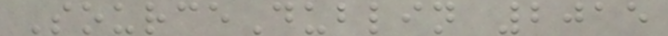SourceDublin 2015
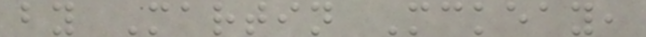by Martin Mckeay,
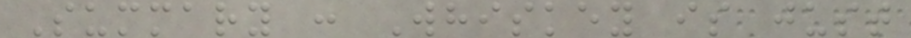Summary : Whiskey is just
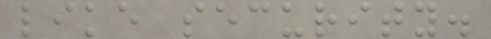like security.
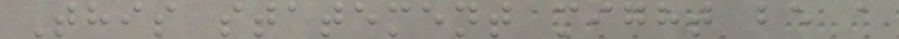This statement might be a
